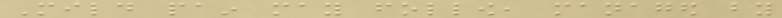Mild pain may follow, managed by
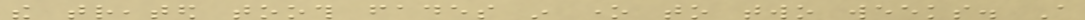the treated tooth fades in one to two weeks. A
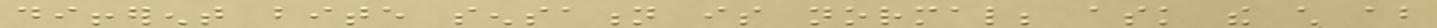different bite sensation is normal; ask the child about
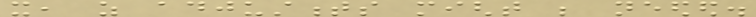it, as adjustments might be needed.
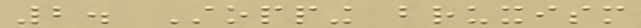2. Stopping bruxism
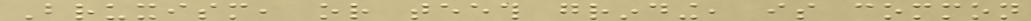Bruxism, or teeth grinding, is common
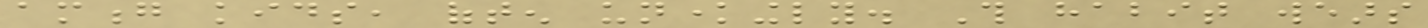among kids, often unknowingly. This habit wears
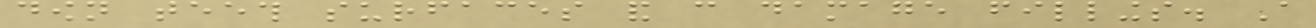down teeth surfaces and can damage fillings. A
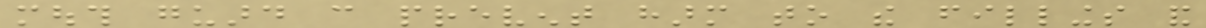mouth guard can prevent harm to the fillings and
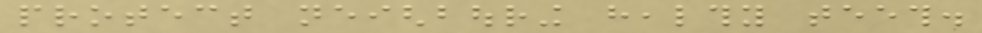protect neighbouring healthy teeth.
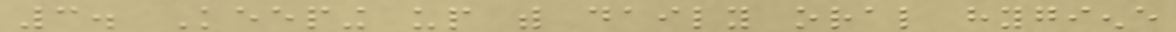3. Keeping up with daily oral hygiene
